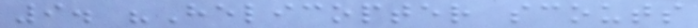9. "Helicopter scouts
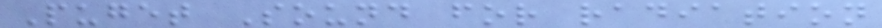Puget Sound for radiation
